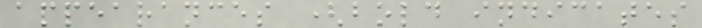appearances (bold indicates
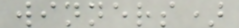winners)
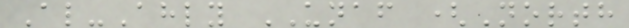Al-Ahly UNAF (North
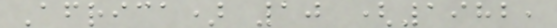Africa) 10 (1982,
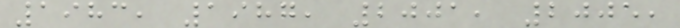1983, 1987, 2001, 2005,
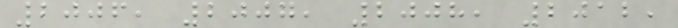2006, 2007, 2008, 2012,
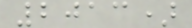2013)
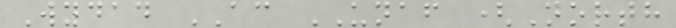Wydad AC UNAF (North
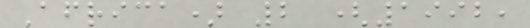Africa) 2 (1992,
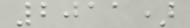2011)
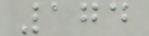174
